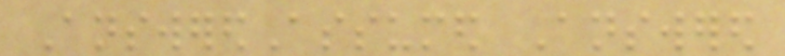AnsweredAssumed Answered
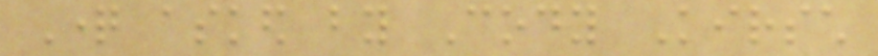Question asked by Cody Kirsch
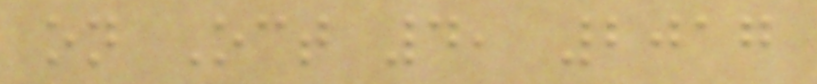on Oct 4, 2017
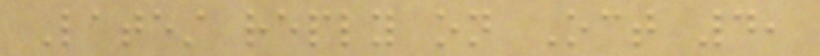Latest reply on Oct 4,
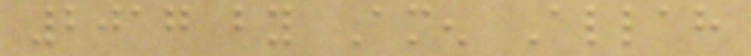2017 by Amen Allah
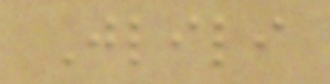Jlili
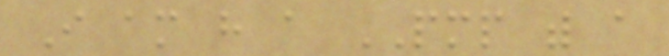I am have a PMP with a
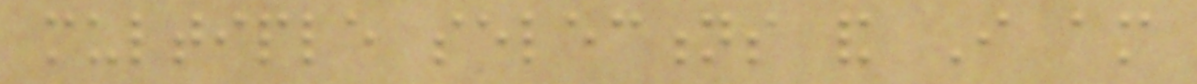multiple selections and I am
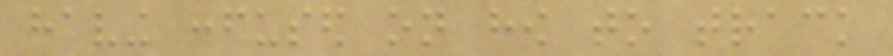having confused on how to track
